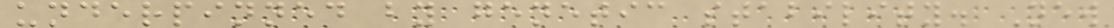underpinned by genetic stability. New
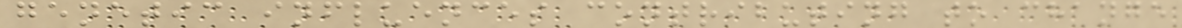genetic influences contributing to change
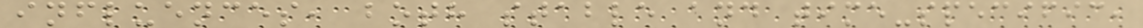influences, both stable and time-specific,
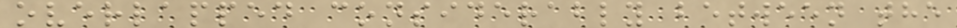overlapped considerably between the
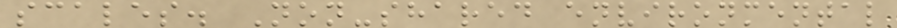scales. Non-shared environmental
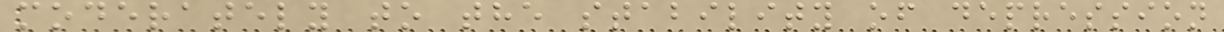moderately to the stability of depression
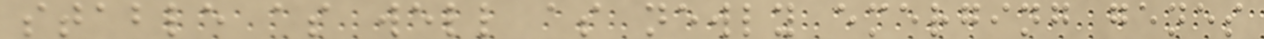stable as well as newly emerging genes
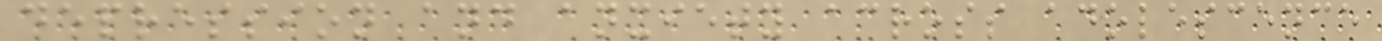depression and anxiety across adolescence
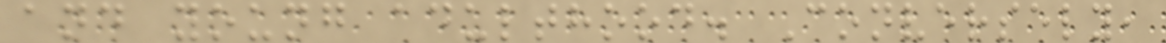and young adulthood. Conversely,
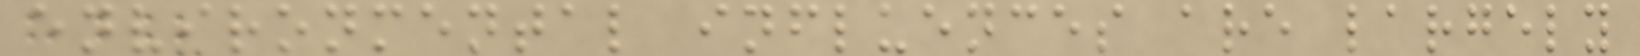environmental influences are largely
